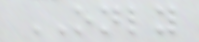ONLY
